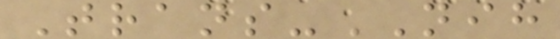Trans-NIH
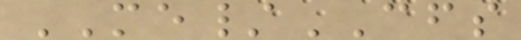ME/CFS
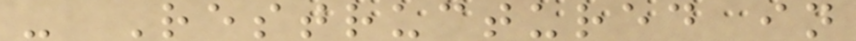- Restructured in
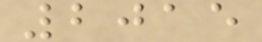2015
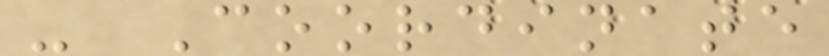- Coordinate
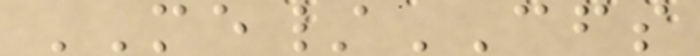ME/CFS
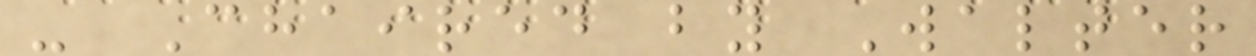- Chaired by Walter
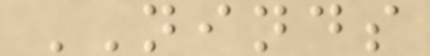NINDS
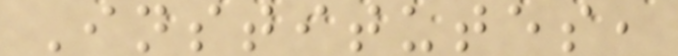Institutes,
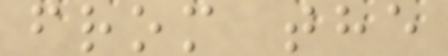from the
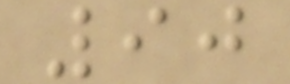90
